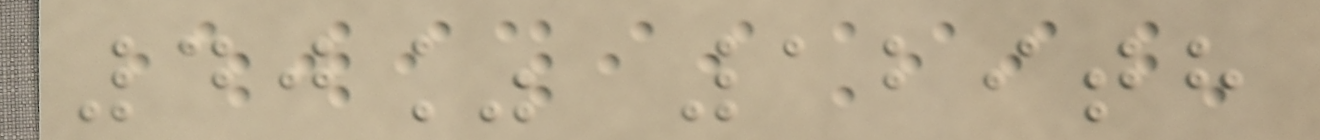40% 129th
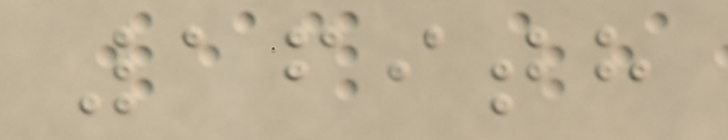169th
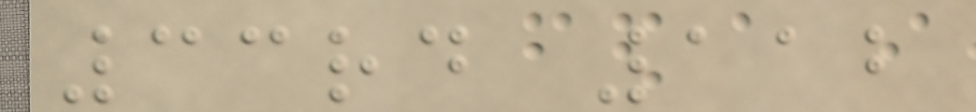33rd 112
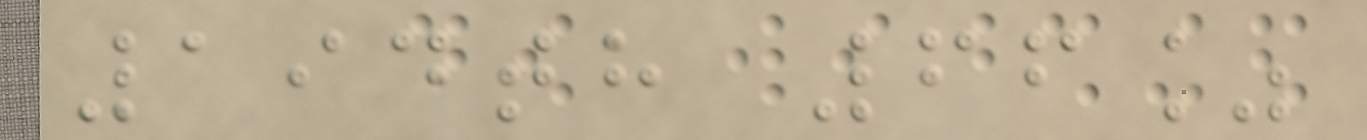194th 66%
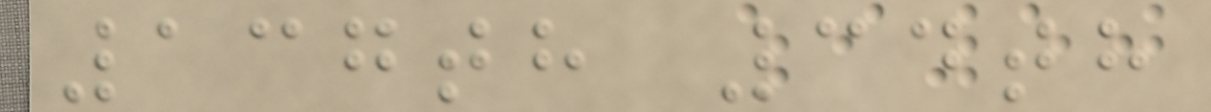137th 34th
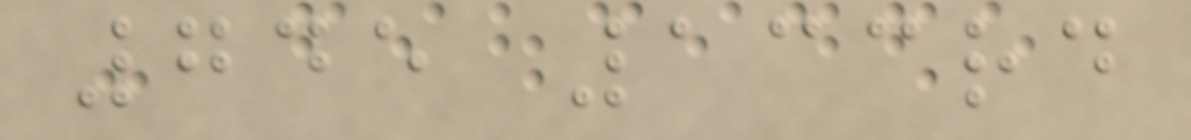745 133rd
